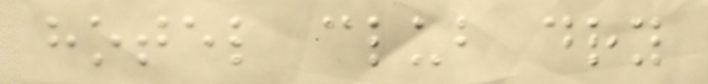hotel club dry
